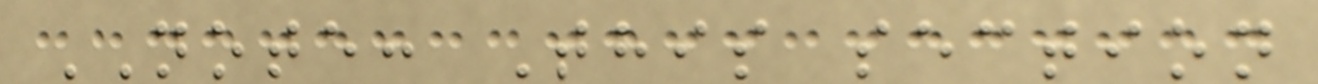NOTE: This section
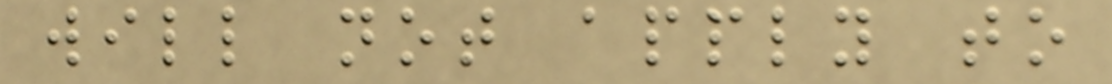will not apply to
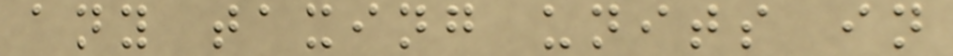any taxing units in
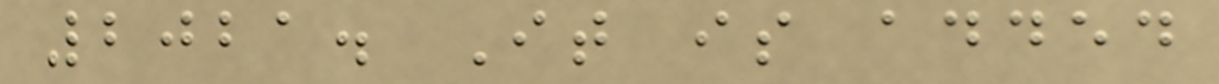2021. It is added
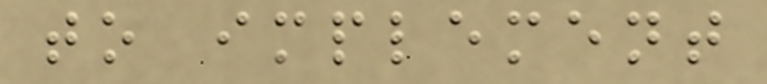to implement
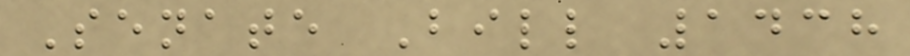Senate Bill 1438
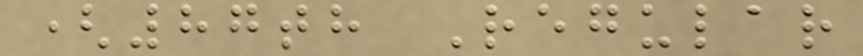(87th Regular
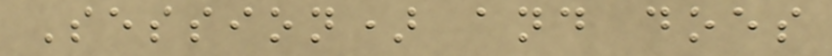Session) and does
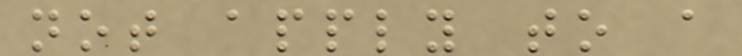not apply to a
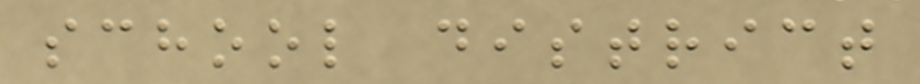school district
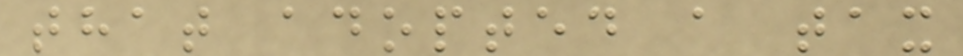that adopted a tax
